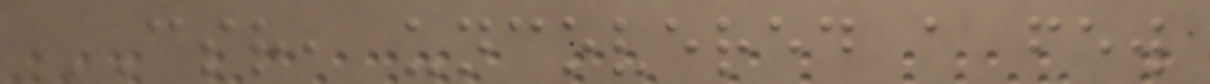CSR, uncovered a few
